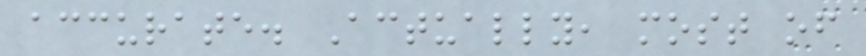accurate. Actually, most of
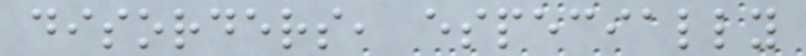disorders, especially
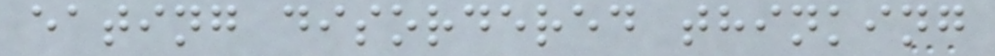eating disordered thinking
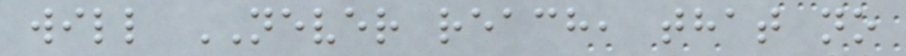will NEVER reach, that no
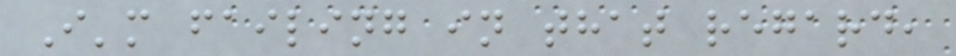I'm failing in that regard,
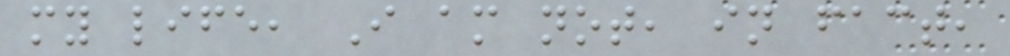my life, I am not, in fact,
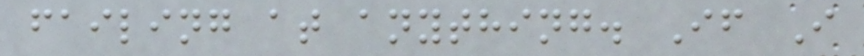failing at anything. If I
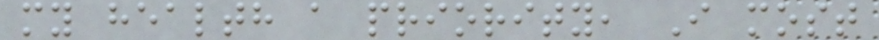my health a priority, I most
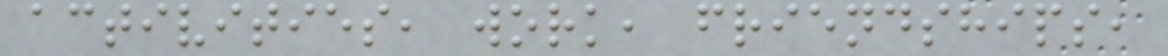activities, work, friendships,
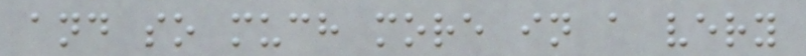and so much more in a very
